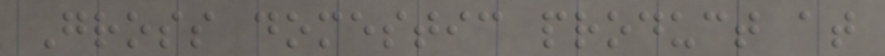Gross domestic product at
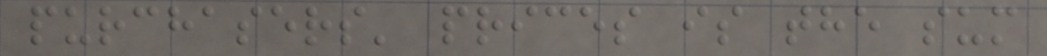purchasers' prices is the sum
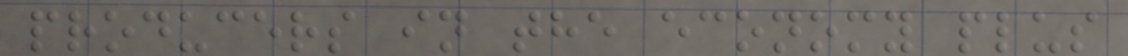producers in the economy plus
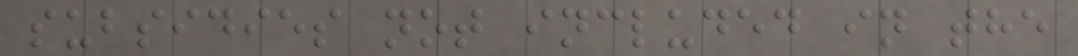subsidies not included in the
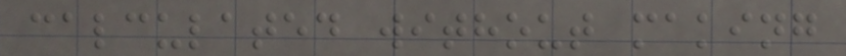calculated without making
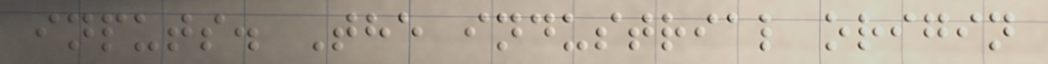inputs. The industrial origin
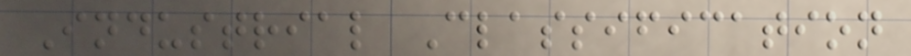Industrial Classification
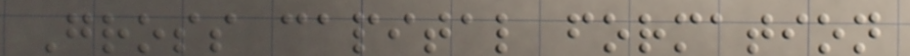Gross capital formation
